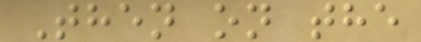Then on the
